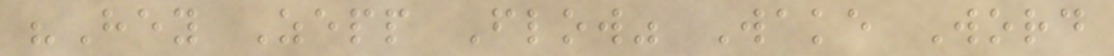"Hey Zepp Flow" Wake Word
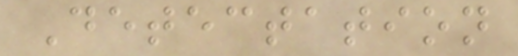Detectation
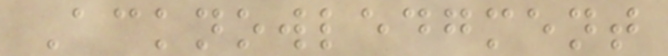Acknowledgment
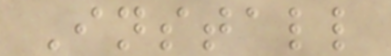Install
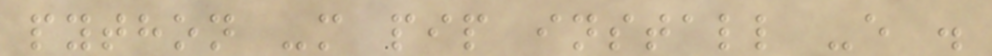python -m pip install -e .
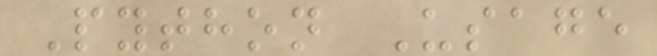Python Usage
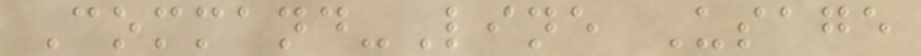Command-Line Usage
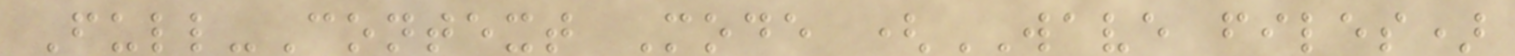Full-Context Mode (WAVE files)
